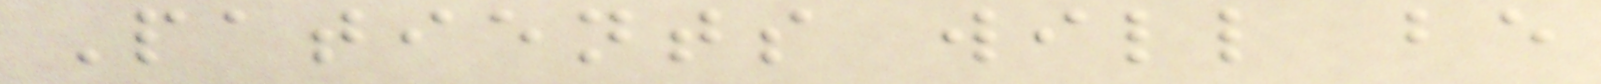Patients will be
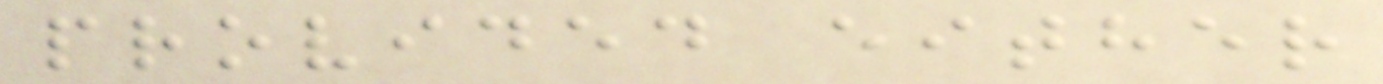provided either
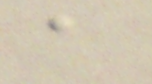a
